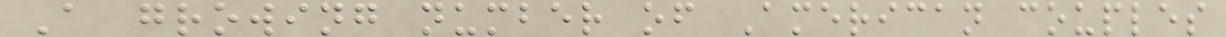A growing number of American couples
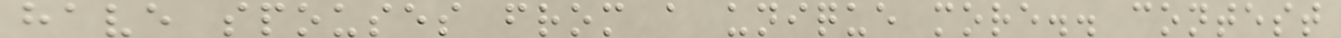have spouses from a unique more.. contest
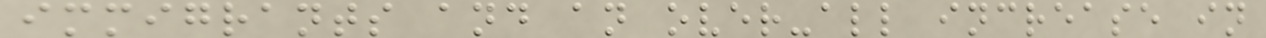immigrants and an over-all increase in
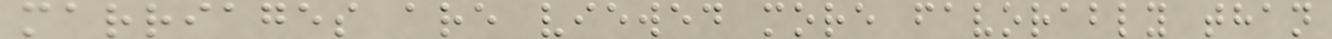marriages are viewed more favorably than
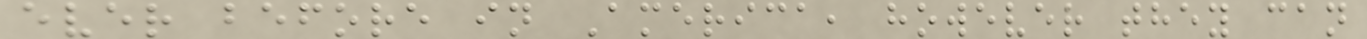ever before in America, however they can
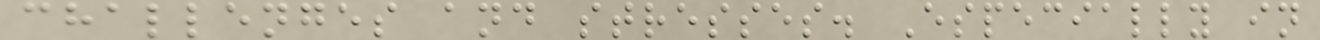challenges and stresses. Especially in
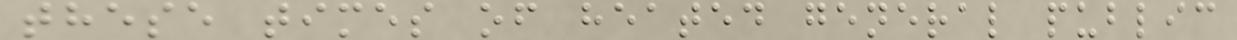these times of heated general public
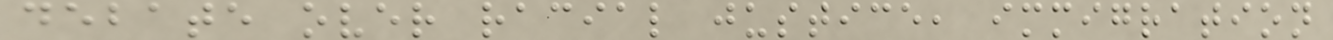debate over racial justice, immigration
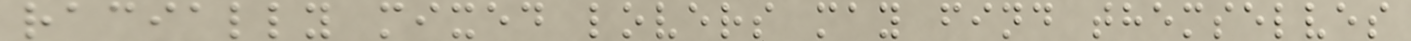racially mixed lovers may find themselves
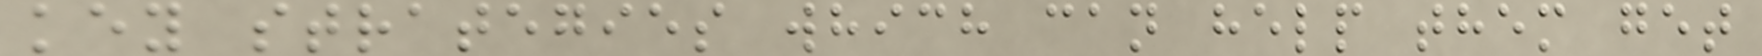key strategies which can help them get
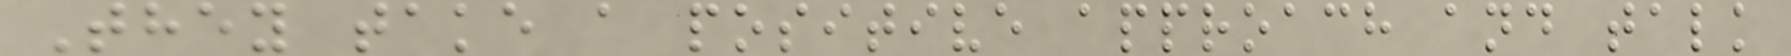They take a positive approach and talk
